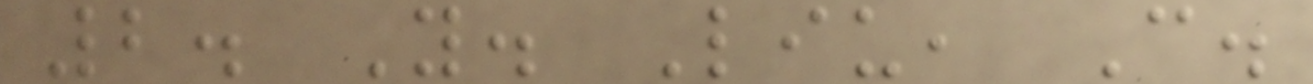2. Y. Liu, C.
